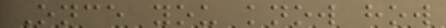Once you know how
